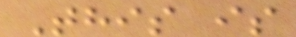This is
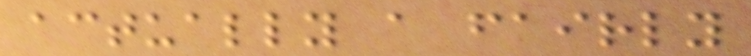actually a fairly
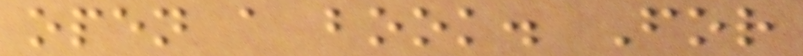open a book. For
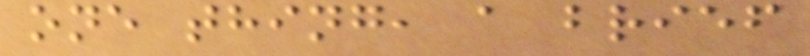one thing, a brief
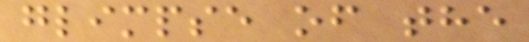glimpse of the
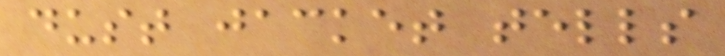dust jacket tells
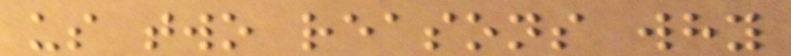us two reasons why
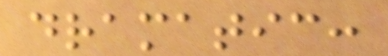dramatic:
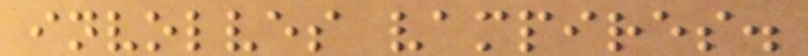involves vampires.
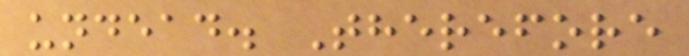undead. Therefore
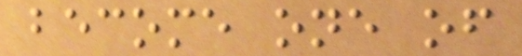become one of
